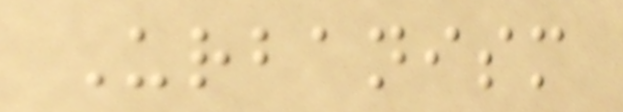Urbanism
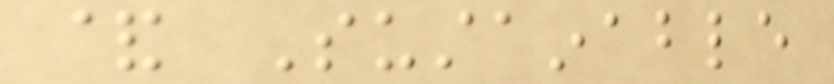& Sustainable
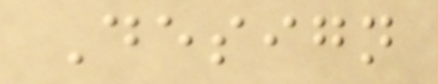Design
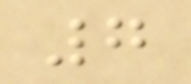7
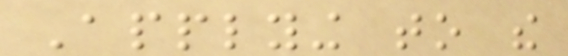Applying to the
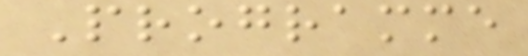Programme
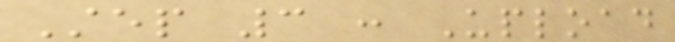Step 3 : Upload
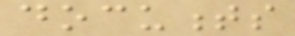documents
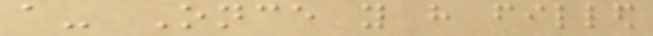a- Once you have filled
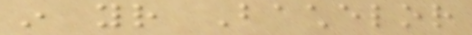in your Bachelor
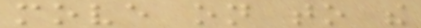move on to the
